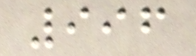996
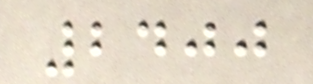2400
